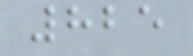825
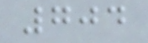704
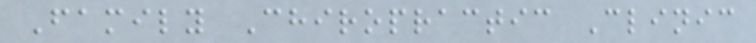Family Chiropractic Clinic
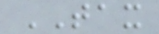TAX
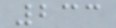233
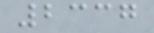2337
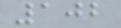102
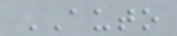AUTO
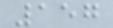157
